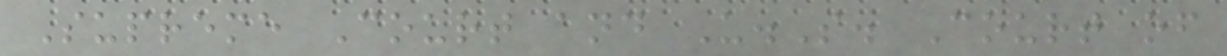Supreme Court and U.S. Court of
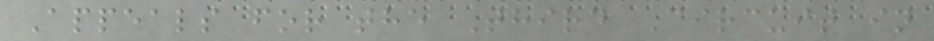Appeals for the Third Circuit in
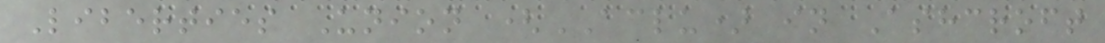Liberties Union (ACLU) in Ashcroft
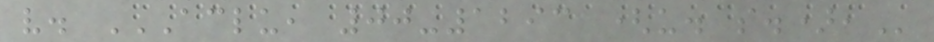v. ACLU, 00-1293 (U. S.),
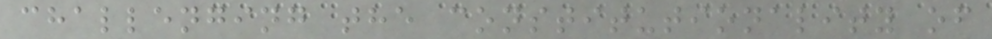challenging the constitutionality of
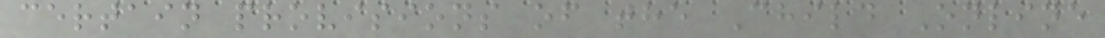certain provisions of the Child Online
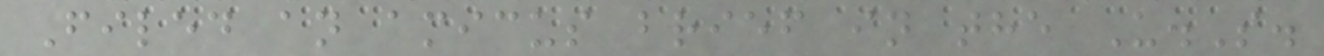Filed an amicus brief in the U.S.
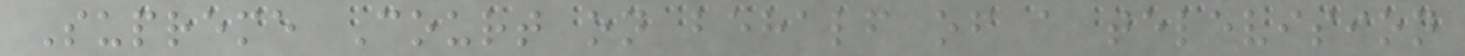Supreme Court on behalf of a television
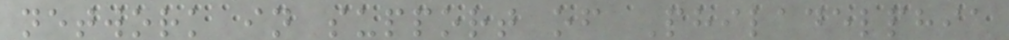network in support of Philadelphia
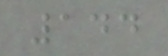144
